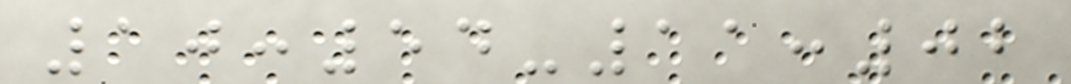10:54-11:02
